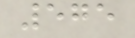575
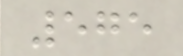575
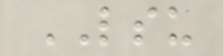LSU
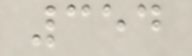354
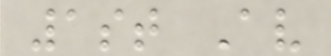1st Av
